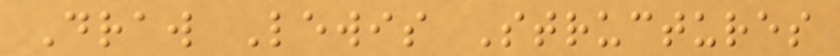Draw Lewis Structures
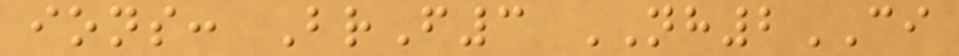ions: BrF3 NH2CI
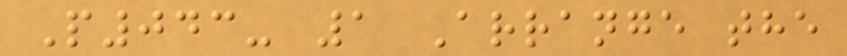P043- 1 Arrange the
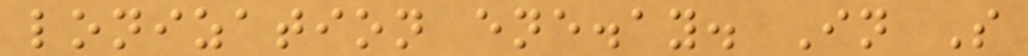lonization ene.ay. In S
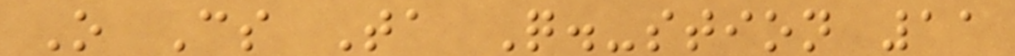O Cs Ta Q.-stion 11
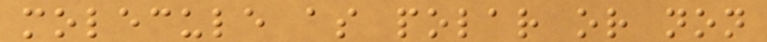molecule as polar or non
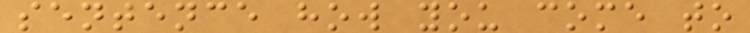sentence how you come to
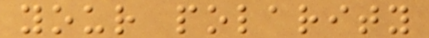your polarity
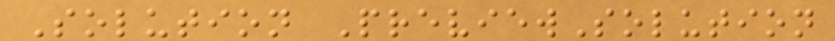Solution PreviewSolution
